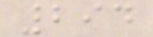294
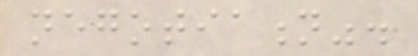negotiation".
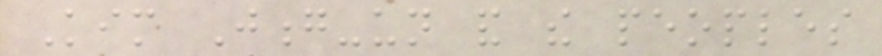Kim Jong-un and the peoples
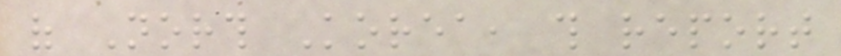of North Korea, this report
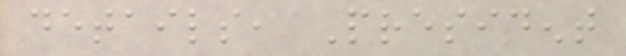details, President
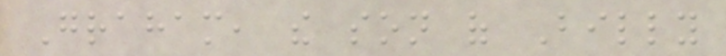Graham, the son of Billy
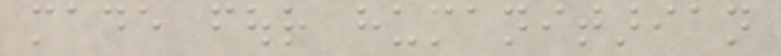made four humanitarian
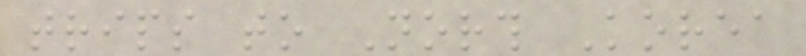trips to North Korea
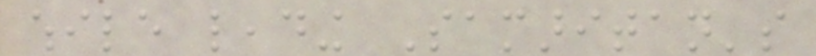while leading Samaritan's
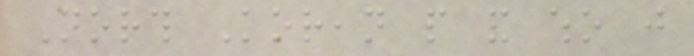North Korean people and who just
